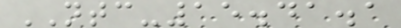NTC-15.41.1
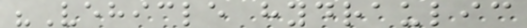"Vehicle hydraulic
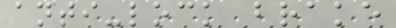anti-lock brake
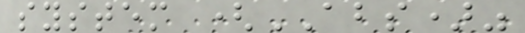system (ABS)"
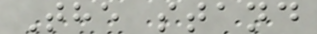The stand
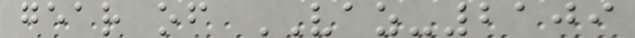gear of VAZ-2109
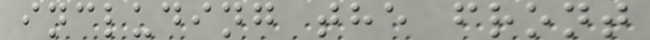including the front
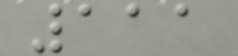111
